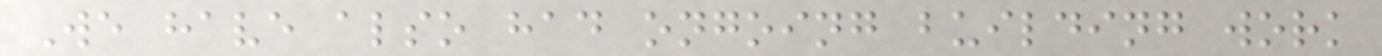We have also had ongoing building work
